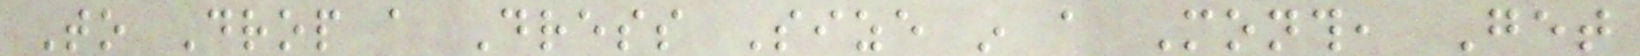To Drop a Dress Size in a Month, Get
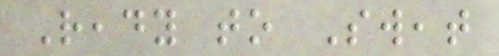Ready to Sweat
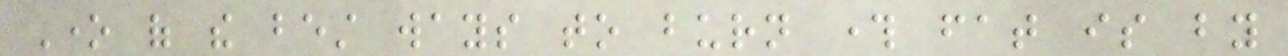One of the best ways to burn through fat is by
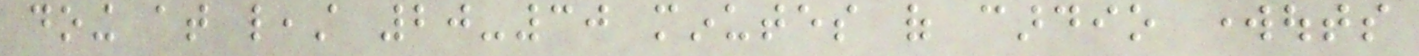doing at least 20-30 minutes of cardio workouts
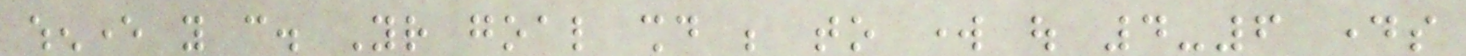whenever you can. Your goal should be to work out 4-6 days
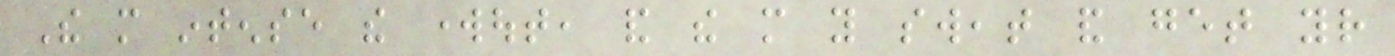The more intense the workout, and the more you sweat and get your
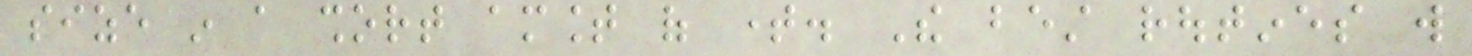size in a short amount of time. The best routines will
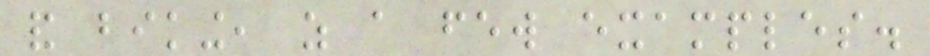and biking, as a few examples.
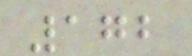172
